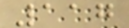117
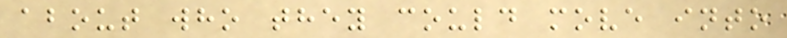about who they could move into
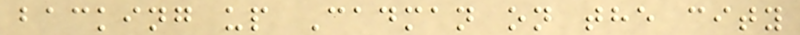backing up Cadman on the city
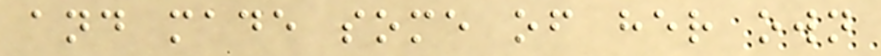and made some of her own
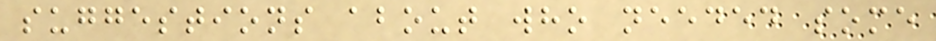suggestions about who needed some
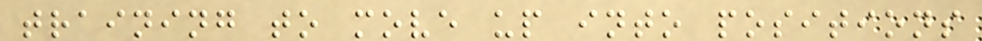training to move up into positions
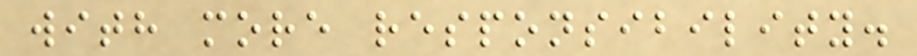with more responsibility.
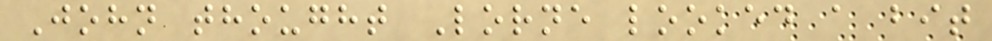John thought Lorne looked a bit
